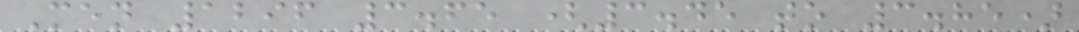Men 1296 3.65 (3.45 to 3.85)
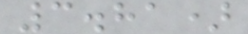3.81)
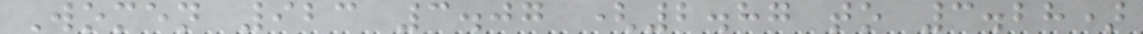Women 923 3.07 (2.87 to 3.28)
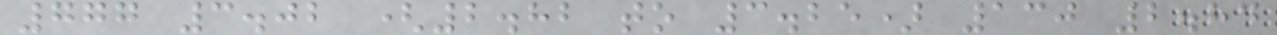777 3.02 (2.82 to 3.25) 130 2.84
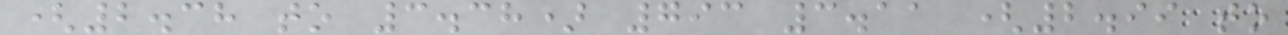(2.38 to 3.38) 793 3.11 (2.99 to
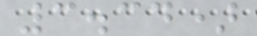3.34)
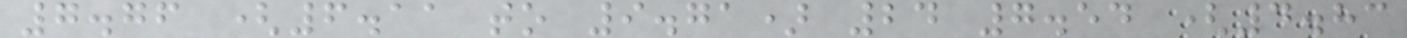7.76 (6.11 to 9.71) 24 7.54 (4.83
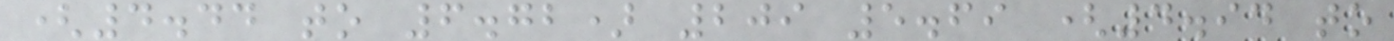(4.44 to 6.72) 209 5.69 (4.94 to
